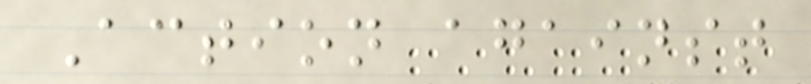Action against
